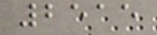2515
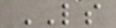LS
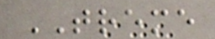TREME
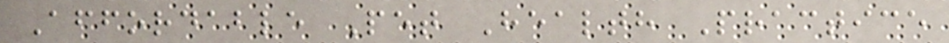Affordable Pet Health Practice
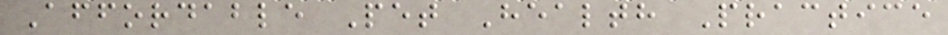Affordable Pet Health Practice
